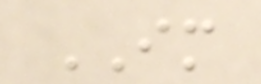IM
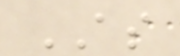AS
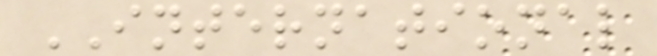INTERNATIONAL
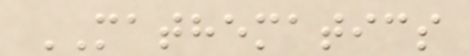MATHEMATICS
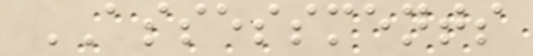ASSESSMENTS
